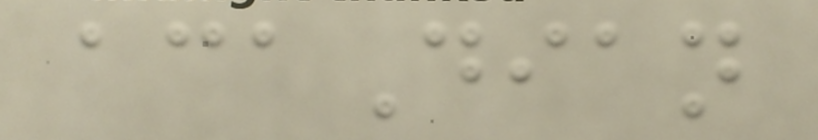acaDian
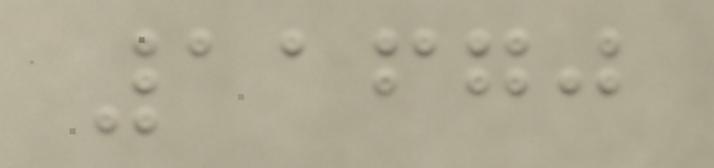11670
